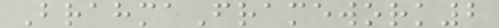BrahmaFramework2
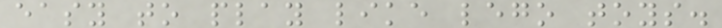easy to play like lego toys.
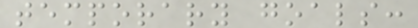temporary goals:
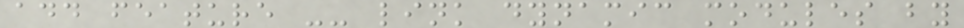add feature -- link dynamic modules by
